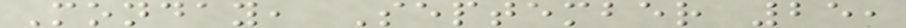Monday, September 25,
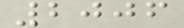2006
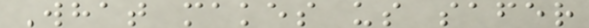What makes us safer
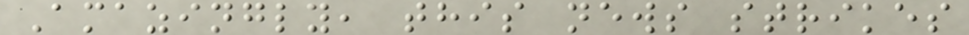Amazingly, this news strikes
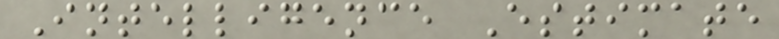Intelligence Estimate
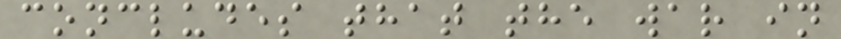concludes that the war in
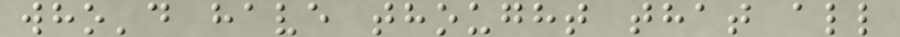who'd have thought that all
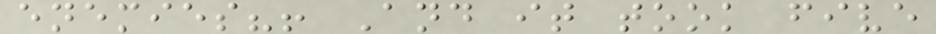enemies?! And it took five
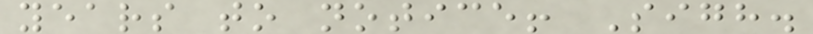years to notice! Sigh.
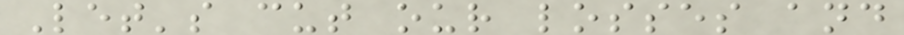Let's cut our losses and
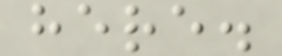here.
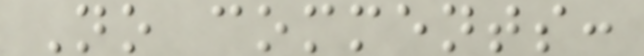No comments:
